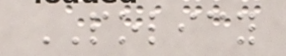POLICY
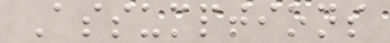Assumptions
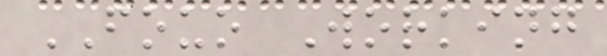FOUO Working
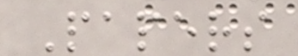Papers
